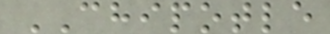CHIPOTLE
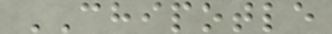CHIPOTLE
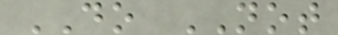DO NOT
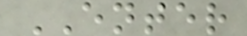ENTER
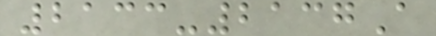2133-2137A
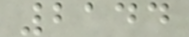2144
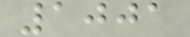1001
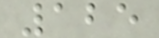125
